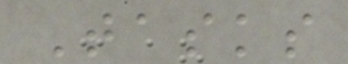Tasks
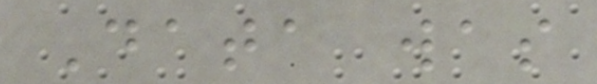Data was
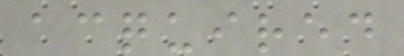acquired
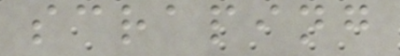scraping
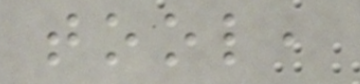tool,
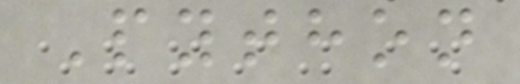Python
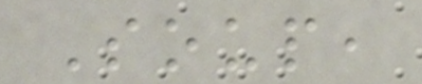Soup,
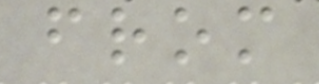from
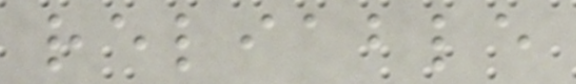reliable
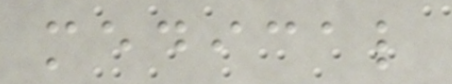medical
